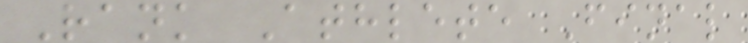Rank Athlete Final
